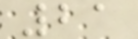21
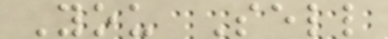You Sell
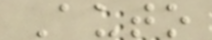Auto
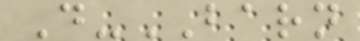D-BARN
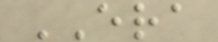ERA
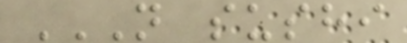N SUSHI
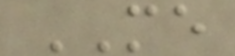ME
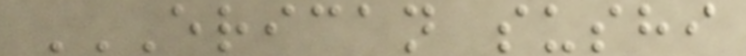ERICAN SUSHI
